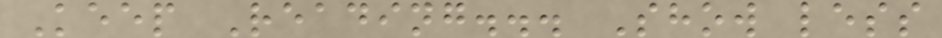Keep Reading... Show less
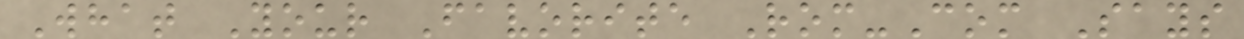What Your Favorite Rom-Com Says
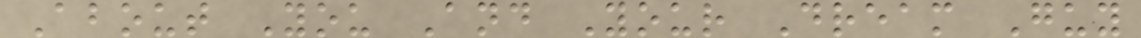About You And Your Dream Guy
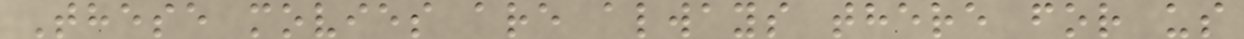These movies are always there for us
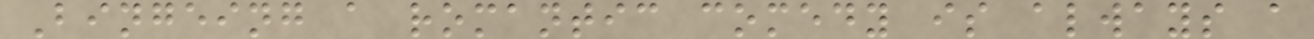Bingeing a romantic comedy is always a
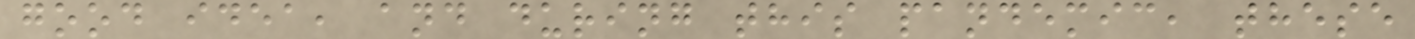good idea, and during this pandemic, these
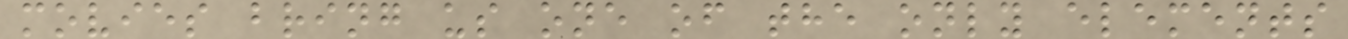movies bring us one of the only elements
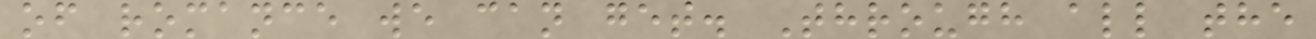of romance we can get. Through all the
